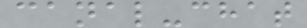canal-chat
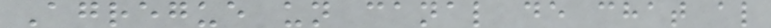Agregue un canal de chat al
